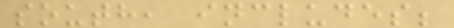south, includes;
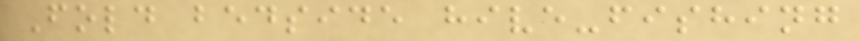Fold bedside hive-fishing
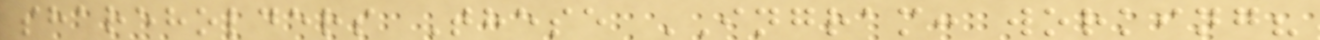shareholders These INGRAM: working?
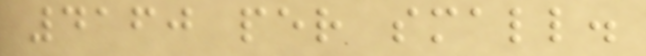4160 per small.
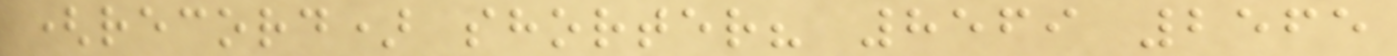(record) shorter? 8569 2565
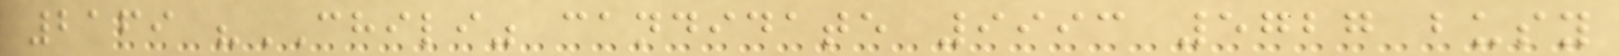2169 "CHILI" candidate 9993 5727 busy
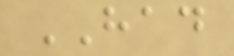HAD
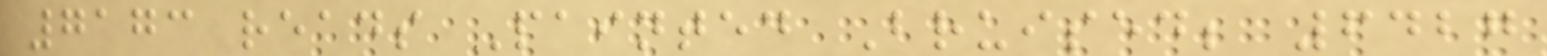7173 reads Painted Bruised; 6427
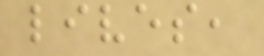lives,
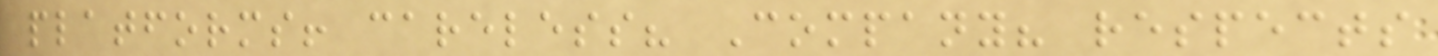platforms! careless? Company? respects
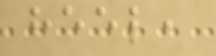heel,
